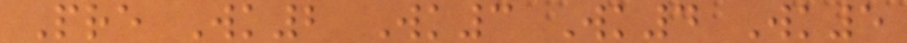Pre Wk2 Wk3 Wk4 Wk5
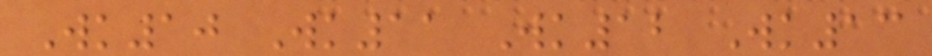Wk10 Wk11 Wk12 Wk13
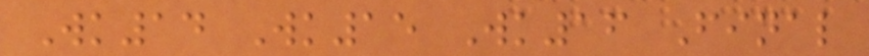Wk14 Wk15 Wk16 Final
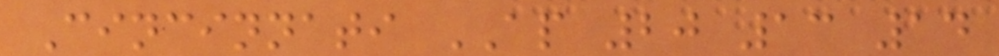Cincinnati AP 20 13 14
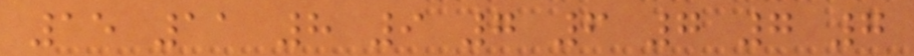15 11 8 9 7 6 7 7 7
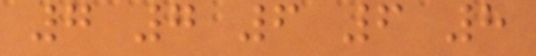7 7 6 6 8
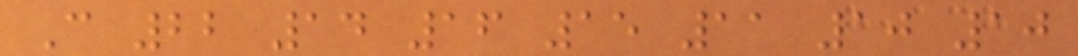C 22 14 16 15 11 10 10
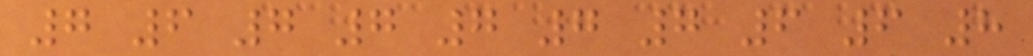7 6 7 7 7 7 7 6 6 8
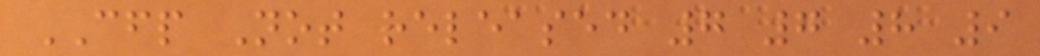CFP Not released 7 7 8 9
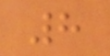8
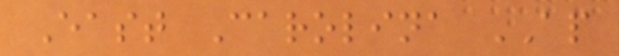East Carolina AP
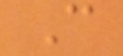C
